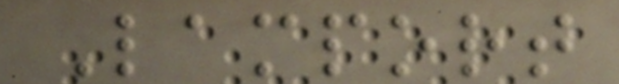Lamport
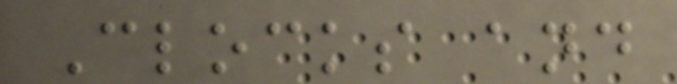Clocks and
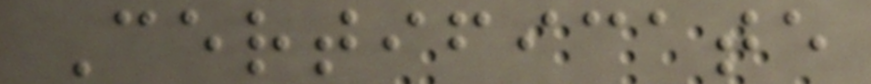Certificate
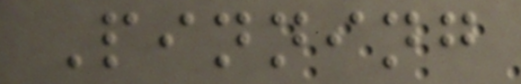Pinning
